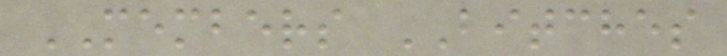MEMBERS BITCHES
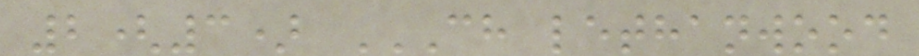2(3) CH LETHANWOOD
